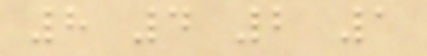8 4 2 1
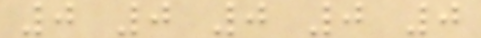0 0 0 0 0
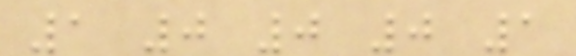1 0 0 0 1
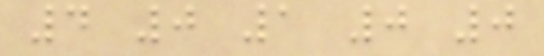4 0 1 0 0
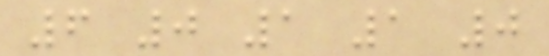6 0 1 1 0
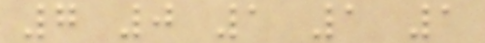7 0 1 1 1
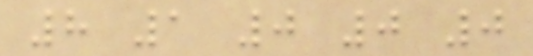8 1 0 0 0
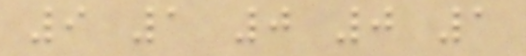9 1 0 0 1
